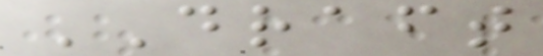DRAFT
